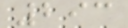293
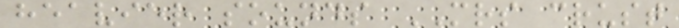heavier sounds MRS crust
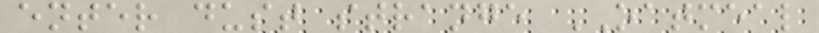enter dust strange OATMEAL
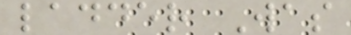ladder Was
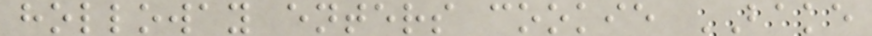holloway enters cookie BAKE
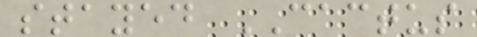stayed CACTUS
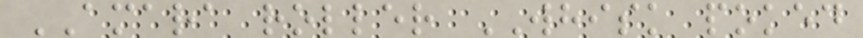AMARA roller WHISK poked
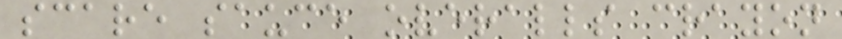scare sauce overalls crayon
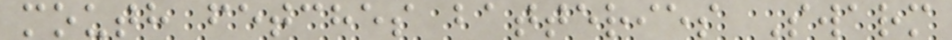mouth fetches batteries Swarm
